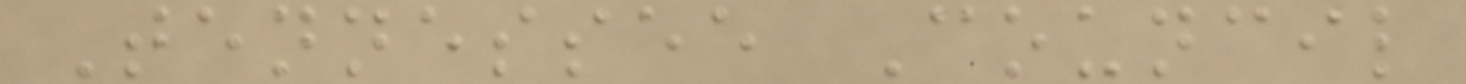Tennessee Council
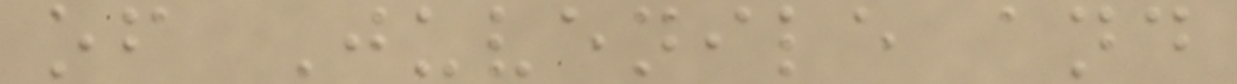of Juvenile and
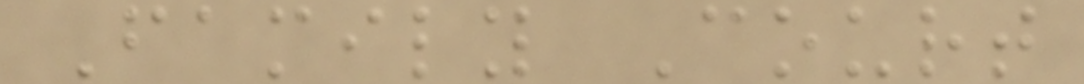Family Court
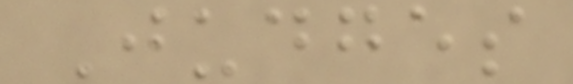Judges
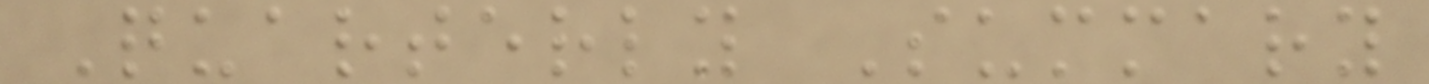Quarterly Summary
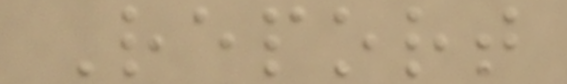Report
